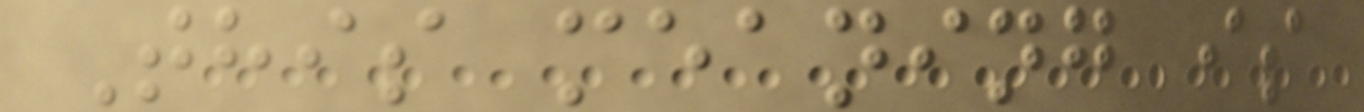This meaning is
